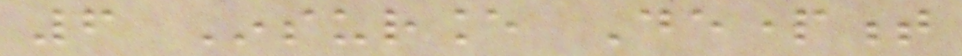6 Insurance Department
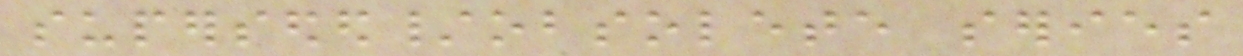superseded/obsolete series
